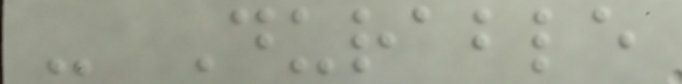- Durable
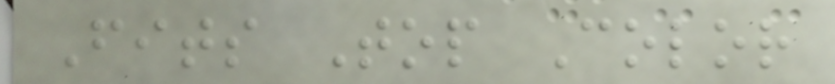Fits Top Color
